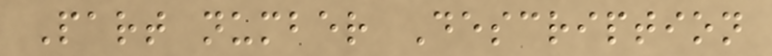Part number Description
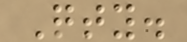Qty.
